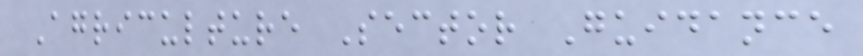Agriculture Sector Guidance
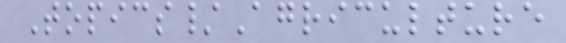Topics/Agriculture
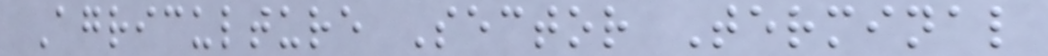Agriculture Sector Terminal
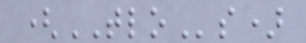(TLOs)
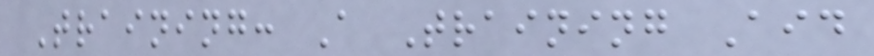Training: A Training Aid
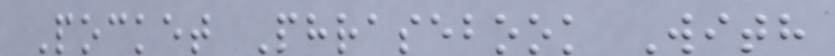Pocket Phrasebook With
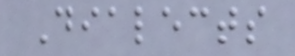Dialects
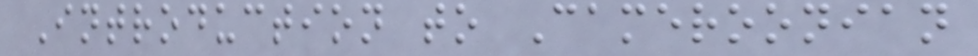Introduction to Cameroonian
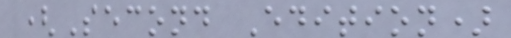(Second Edition)
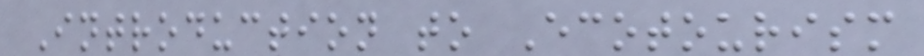Introduction to Ecotourism
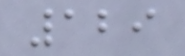129
